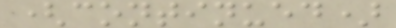(continued)
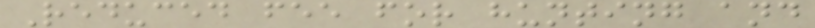Reduced fee for hunting and
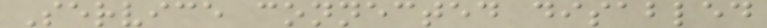Service connected disabled
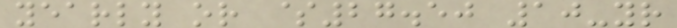yearly or $27.50 10-yr
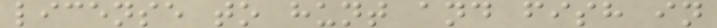license to hunt and fish in
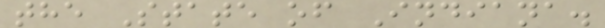the State of Indiana.
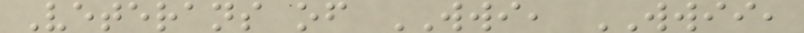Veterans of WWI, WWII,
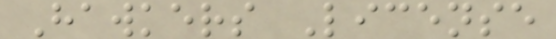Hawkers License
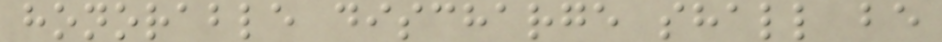honorable discharge shall be
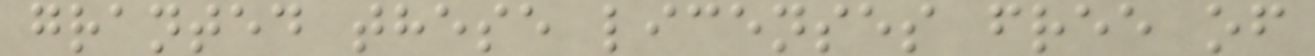granted these licenses free of
